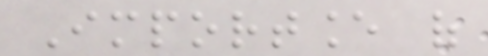Importance of
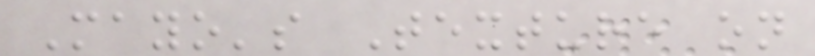Mayo's Texture on
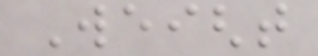Weight
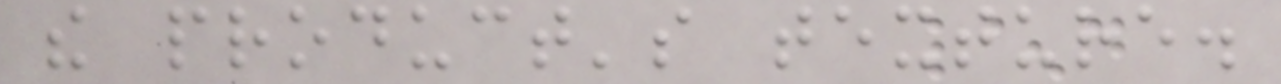the product's texture.
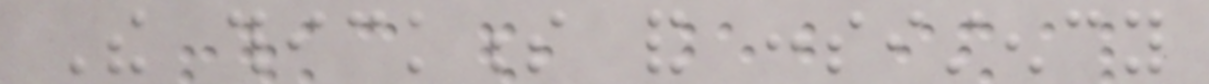The thickness and consistency
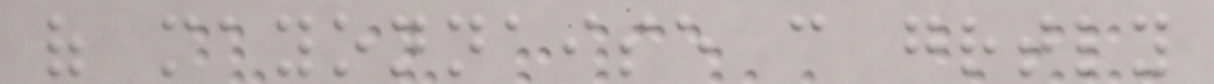of mayonnaise can greatly
